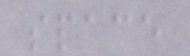space
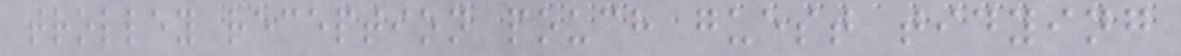trolley reception pouch guest tidying
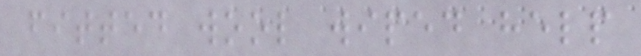fitted wool wiped help
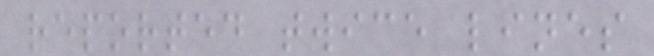reported twice lines
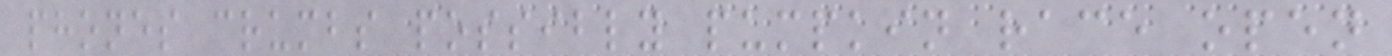phones crumbs possibly pumpkin race open
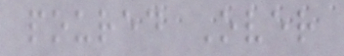poured Over
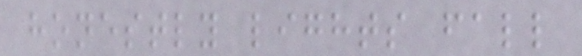honestly lights fall
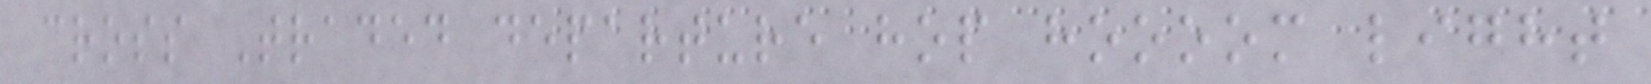cross Traded departure hop hoooom light
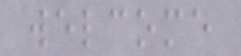welcome
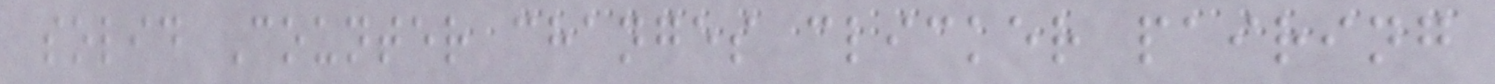solid Counter changes clicker pairing
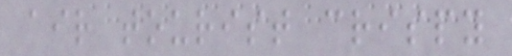air tourist crispy
